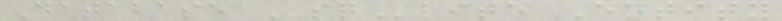Database SQlite Entity
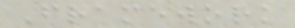Framework
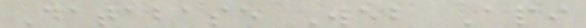Database Web Api
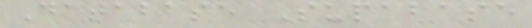Database Supabase
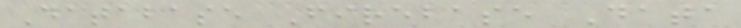Database Firebase Data
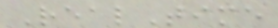RealTime
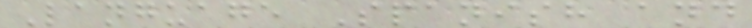Language Spanish and
